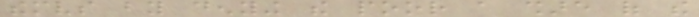themselves by denying the poor a share of the
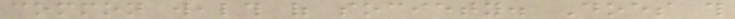common wealth of society. Does this
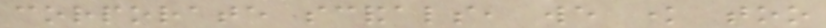corporate scandals, we know too
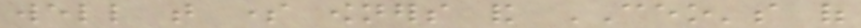well that some owners and CEO's of
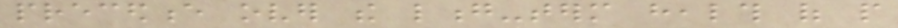precedence over the long-term health of people
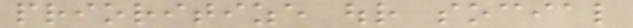prioritize our social
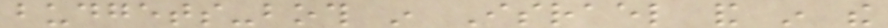budgets-both in Israel and in the
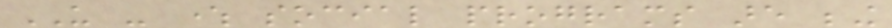US - where social programs are being
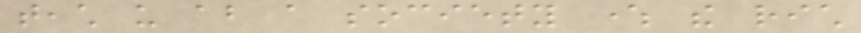teach us about a society where the rich
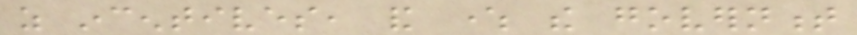as incentives, and where the government
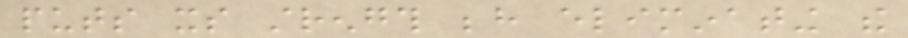puts its strength behind eliminating the
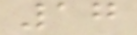17
